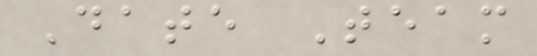Date Team
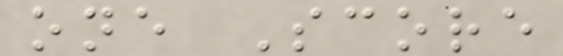one Score
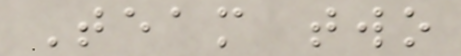Team two
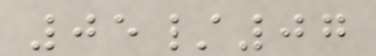05/07
